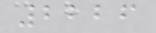2226
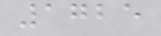1725
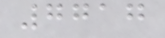7717
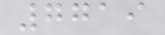7719
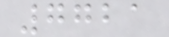7721
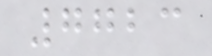7723
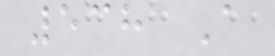538 A
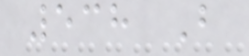538 B
